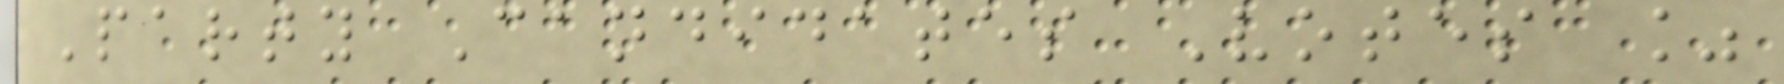Party Candidates Votes %
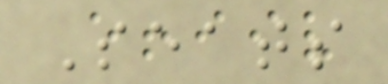Seats
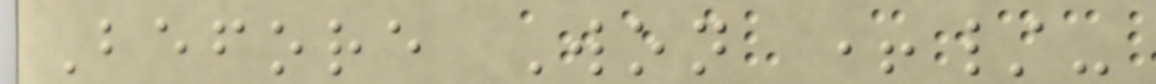Before Won +/-
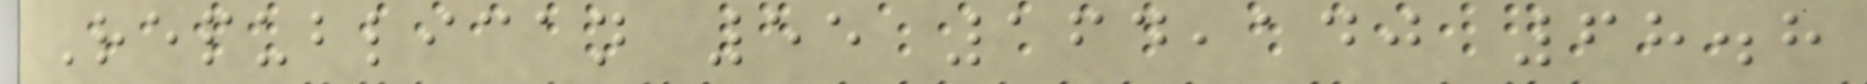Republican 55 164,140 68.8
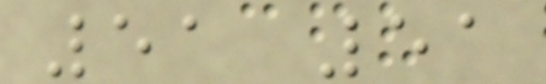51 51
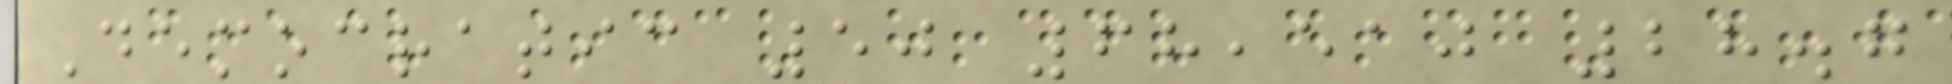Democratic 50 68,510 28.7
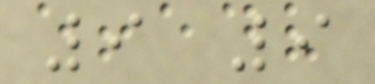9 9
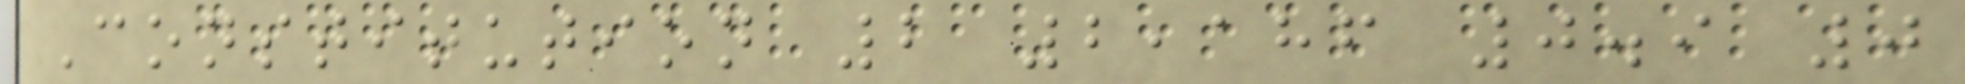Constitution 2 2,186 0.9 0
